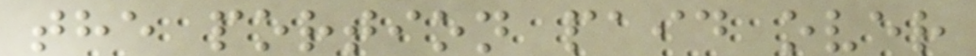the portion paid over
